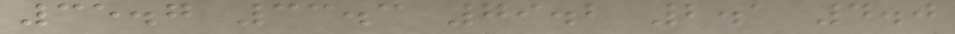35.7 33.3 79.2 2.1 4.0
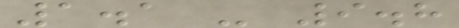1.1 - 9.8
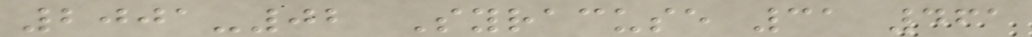2001-02 Syracuse 31 461
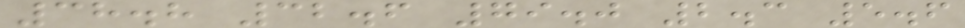38.8 32.6 79.0 2.3 5.6
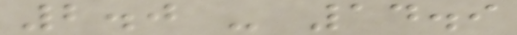2.0 - 14.9
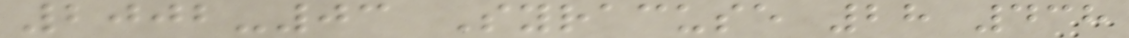2002-03 Syracuse 28 438
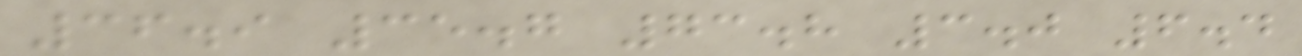36.9 35.7 73.8 3.0 6.4
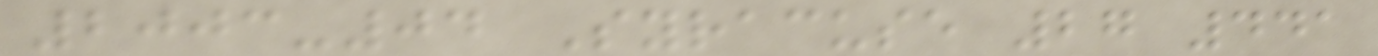2003-04 Syracuse 27 441
